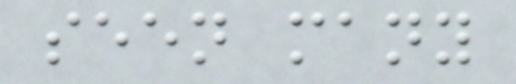seen many
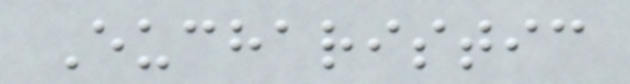Eucharistic
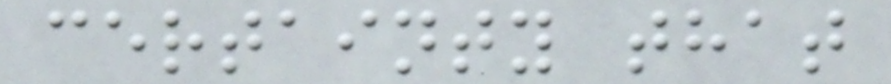certainty that
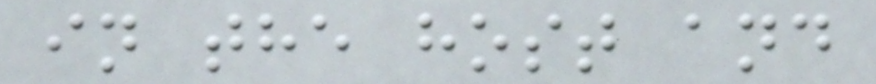in the host and
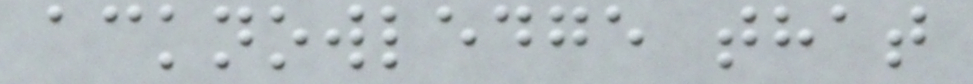acknowledge that
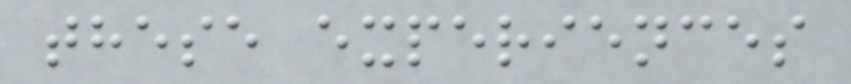these experiences
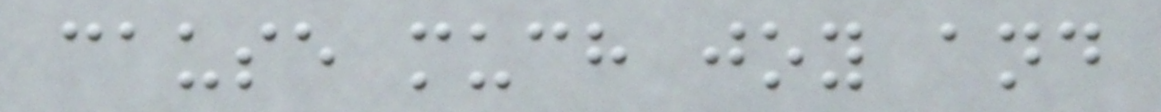cause much joy and
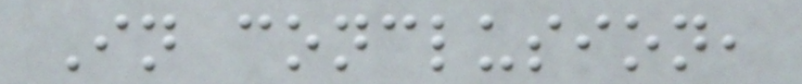In conclusion,
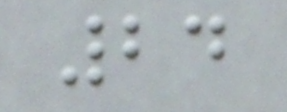24
